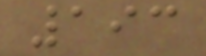193
